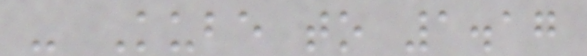- Kube to 1.17
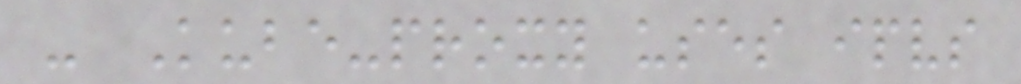- Kube-proxy uses ipvs
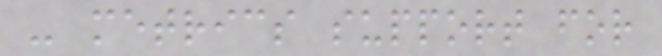- metrics support for
